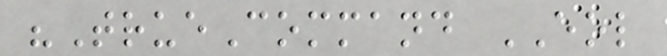"TrueCommand EOL
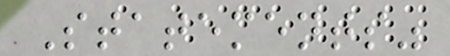Statements"
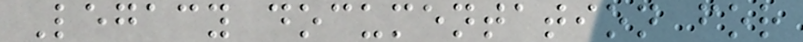Legacy documentation for
